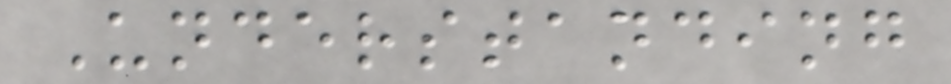Understanding
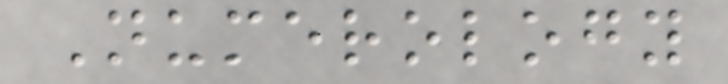Numerology
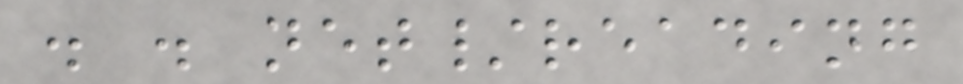. . net/reading
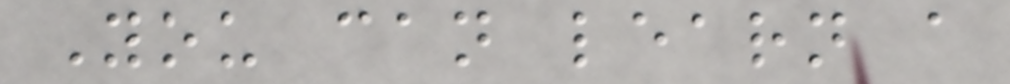You can learn a
